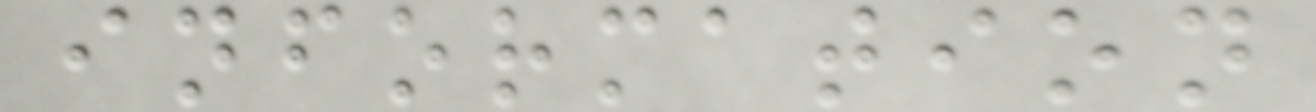information
